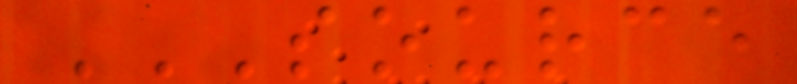SOURCE
